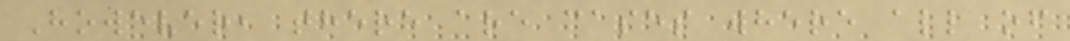However, there are cases where all of
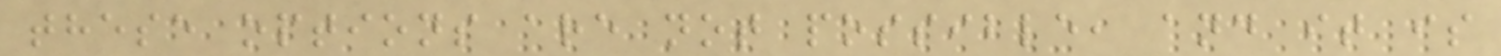these options are not possible, and it is
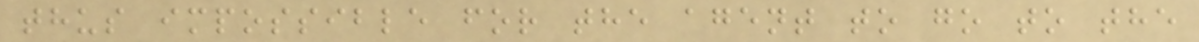thus impossible for the agent to go to the
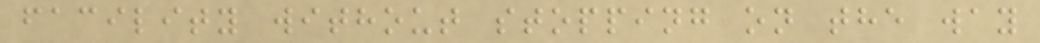facility without stopping on the way
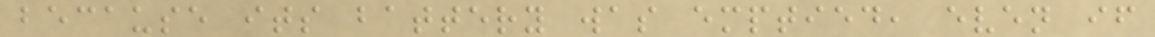because its battery was emptied, even if
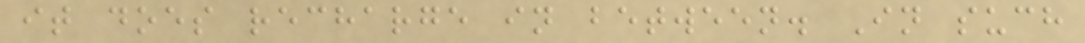it does recharge in between. In such
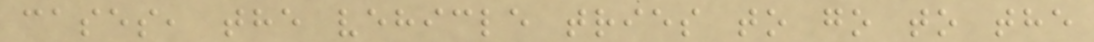cases, the vehicle tries to go to the
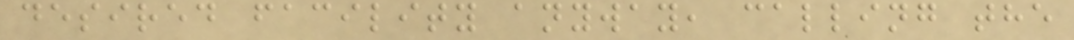desired facility anyway, calling the
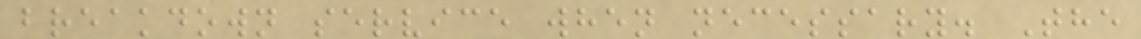breakdown service when necessary. The
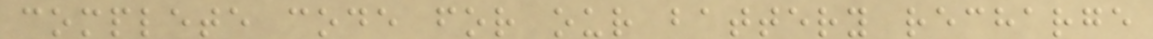complete code for our battery recharge
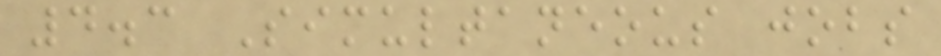4.3 Simultaneous jobs
